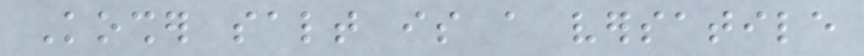Kosher salt is a versatile
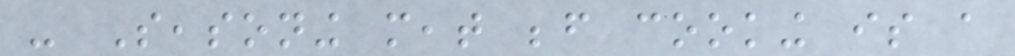- Seasoning meat before cooking is a
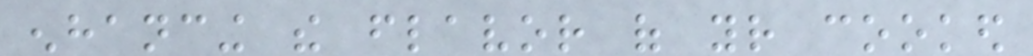enhancing the flavor of your cooked
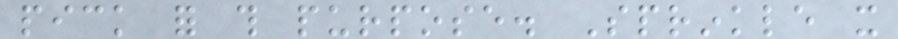pick for this purpose. Sprinkle it
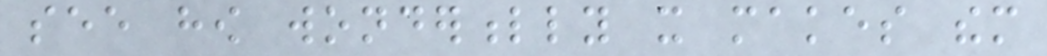see how wonderfully it makes them
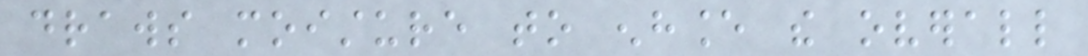draws moisture to enhance the overall
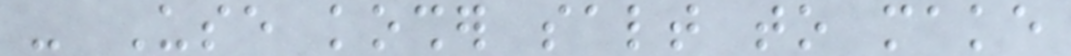- Use kosher salt to make
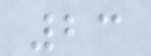23
